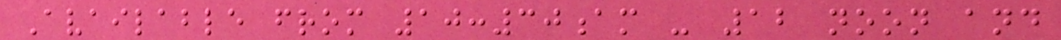Available from 10:30am - 12 noon and
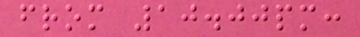from 10.00pm:
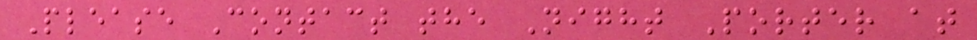Please Contact the Night Porter at
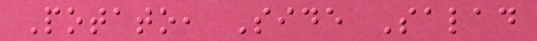Potato, Side Salad
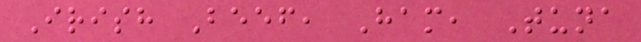Irish Beef, Ham, Tuna
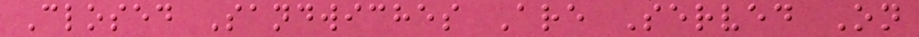Closed Sandwiches Are Served On
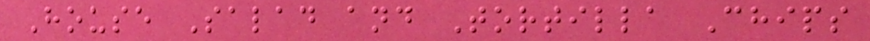House Salad and Tortilla Chips
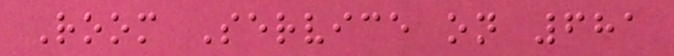Room Service on 681
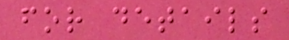for details
